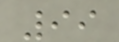99
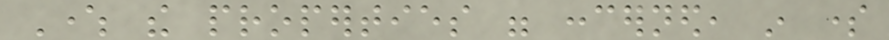Where the properties were concerned, in some
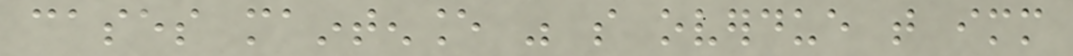cases maintenance was so overdue that immediate
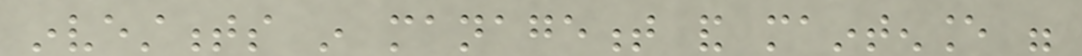investments in management and maintenance were
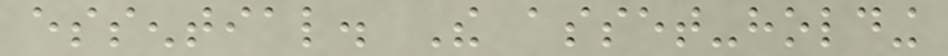essential. The asset-holding
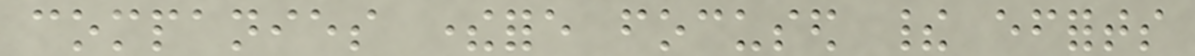companies therefore focused their efforts
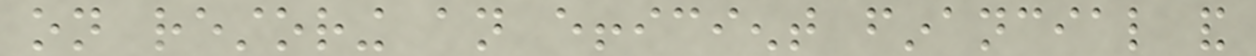on restoring an efficient financial and
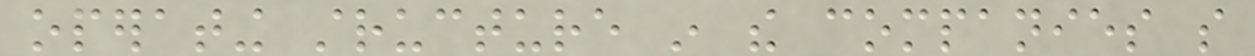operating structure in the companies so
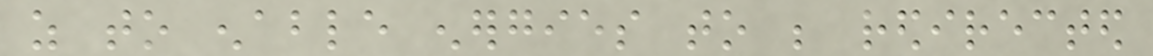as to enable energies to be redirected
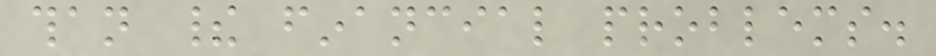than their financial problems.
